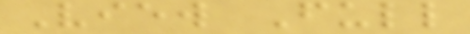View Full
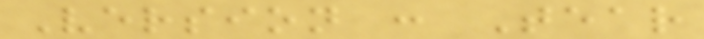Version : Tear
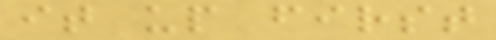it up first
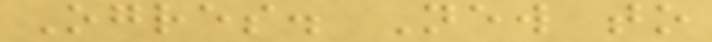Ogres. New to
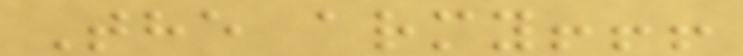The army!!!
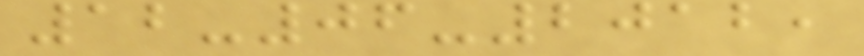12-06-2012,
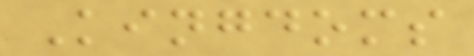Kingdoms
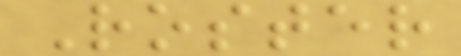Roster
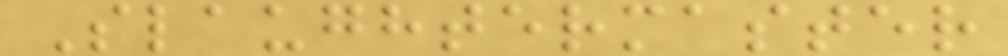Slaughtermaster
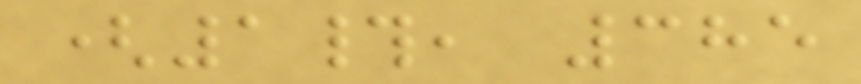(1#, 385
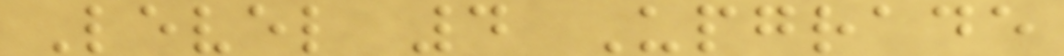Level 4 Upgrade
